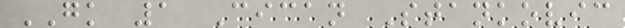GK 1 Cican Stankovic
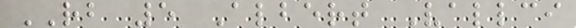RB 5 Albert Vallci
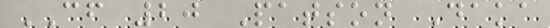CF 20 Patson Daka
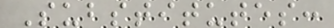Substitutes:
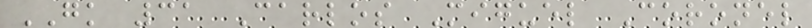GK 31 Carlos Miguel Coronel
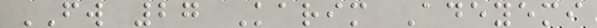FW 27 Karim Adeyemi
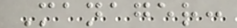Manager:
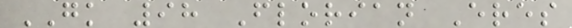GK 98 Florian Eres
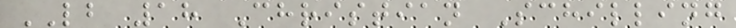LB 18 Christian Schilling
